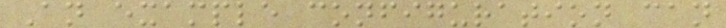An example configuration can
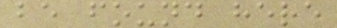be found here
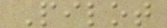Pilot
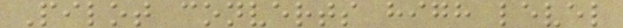Pilot converts high level
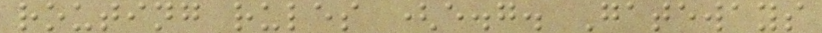routing rules (e.g. Gateways
